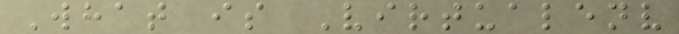What is Virtualenv
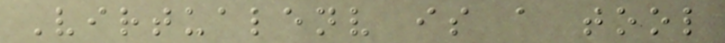Virtualenv is a tool
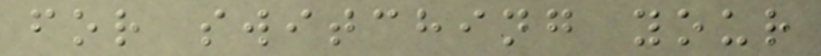for switching your
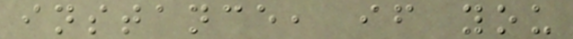instance, if you
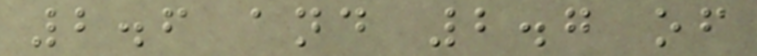2.6 and 2.7 of
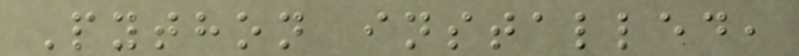Python installed,
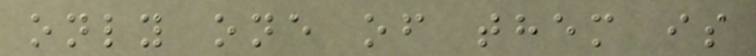only one of them is
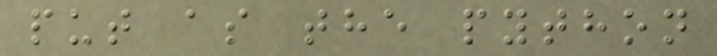put as the python
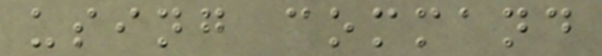using command
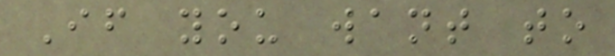If you want to
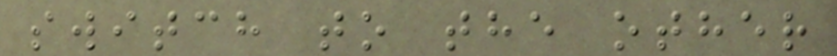switch to the other
